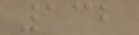132
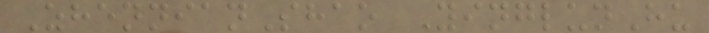ZhennianShao YinglunHu
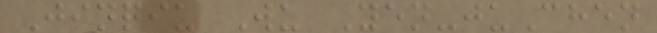Jinqiu Wu Yen-juChen
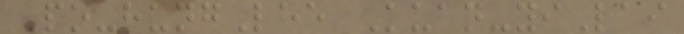Po-hungLee Kuan-yiLai
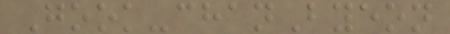Gook-chanByeon
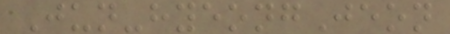Jun-hyeongJeon
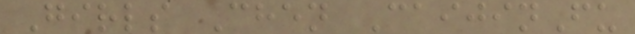Girls Chen CaijinFu
